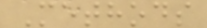Methods
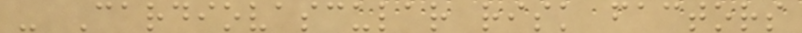- Cardiovascular risk factors
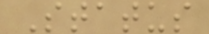Status
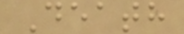Death
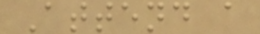Attend a
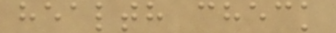health check
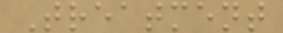Treatment
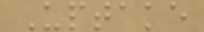Uptake
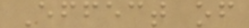Effect of
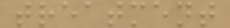treatment
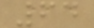64
